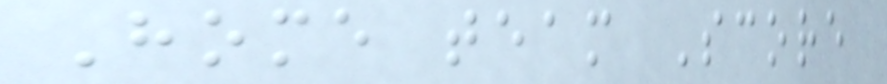Home team Score
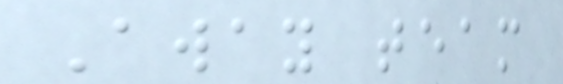Away team
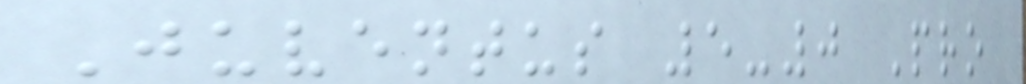Juventus 5-0 Pro
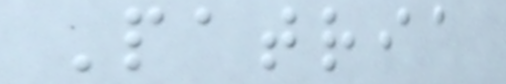Patria
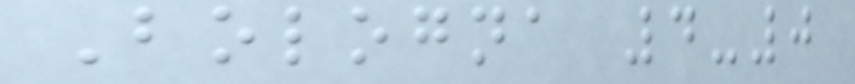Bologna 4-0
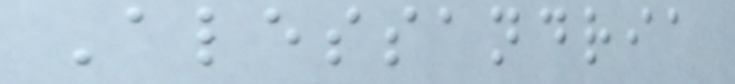Alessandria
